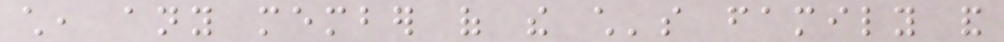child, any member of the child's family and
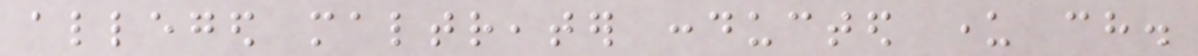alleged maltreater conducted under ch.
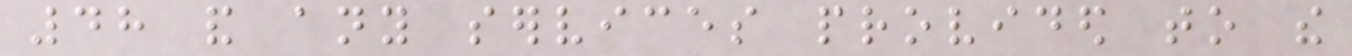48 and any services provided to the
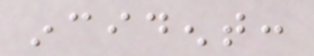incident:
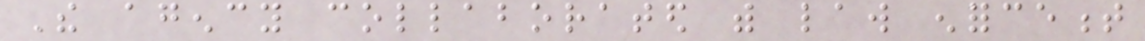The agency collaborated with law enforcement
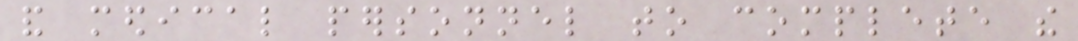and medical personnel to complete the
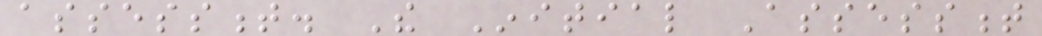assessment. The Initial Assessment
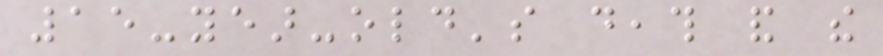15-year-old's death and the
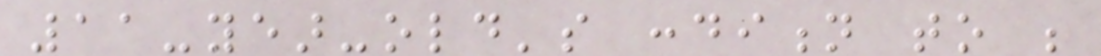11-year-old's condition to be
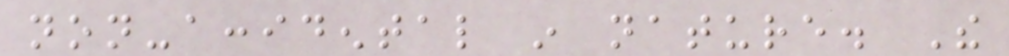non-accidental in nature. The
